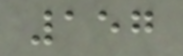157
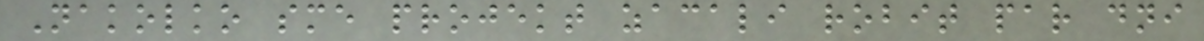Nakolko sme projekt zacali robit par dni
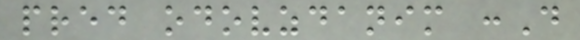pred odovzdanim :D
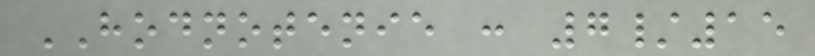HODNOTENIE : 7/15
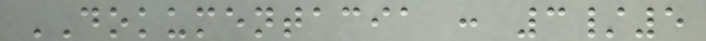DOKUMENTACIA : 3/5
